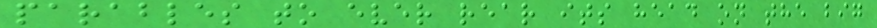parables to ever rear its head on the big
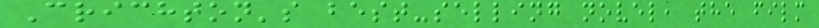Crichton's best-selling novel, the film
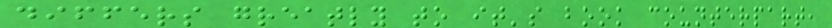differs greatly to it's book counterpart,
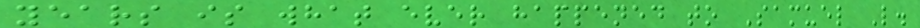years is what ever happened to Samuel L.
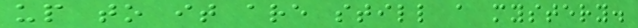up to it are still a mystery.
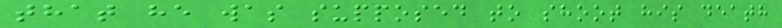that he was supposed to shoot his death
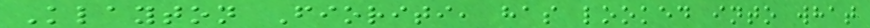Klayton Fioriti, has looked into what
